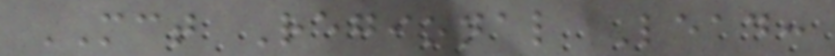MCT Regional Lead:
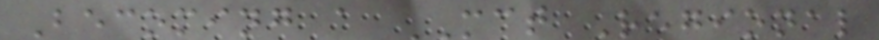Becoming a MCT Regional
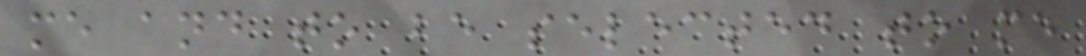me and to be selected to me
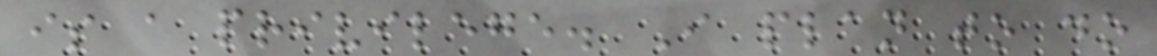is a privilege. I plan to do
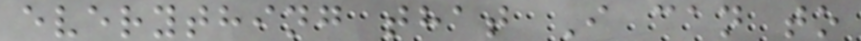everything that I can to
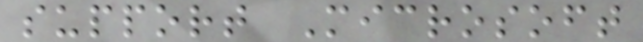support Microsoft
